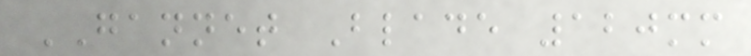GANNET Blade 120mm
